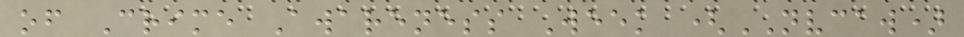of Crime Awareness Week (NVCAW)
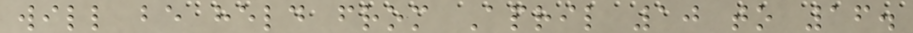will be held from April 10 to 16.
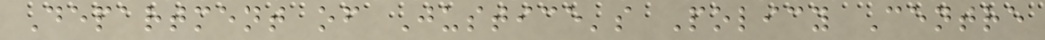Department of Justice's Policy Centre
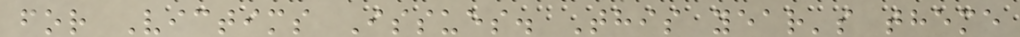for Victims Issues. This year's theme
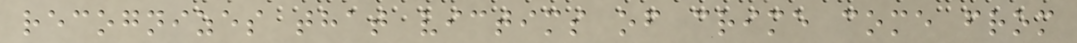recognizes that victims of crime come from
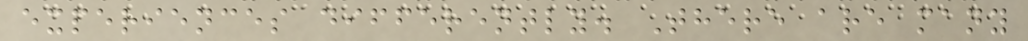experiences differently. There are many
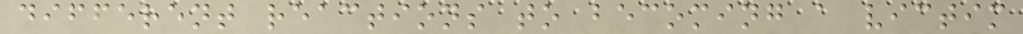different reactions to becoming a victim
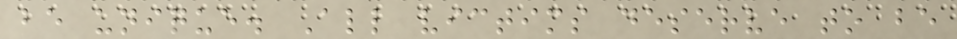be unique. All victims deserve to be
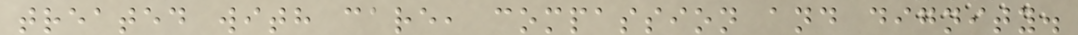treated with care, compassion and dignity.
